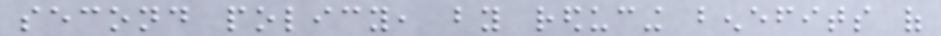second policy, by reducing benefits of
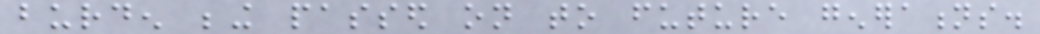burden being passed on to future generations.
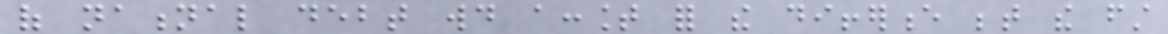of national debt would account for the difference between the first
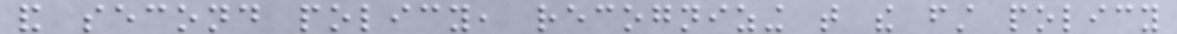and second policy, recognizing that the first policy
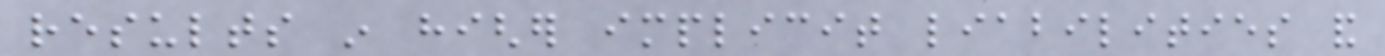results in higher implicit liabilities and
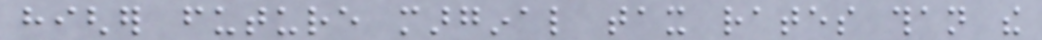higher future marginal tax rates than the
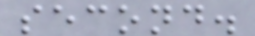second.
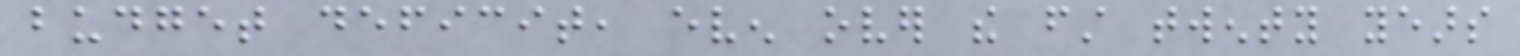budget deficit, even over the first twenty years
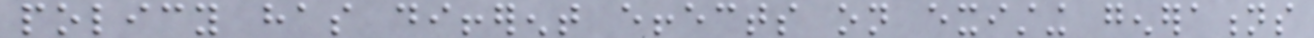policy has different effects on existing generations
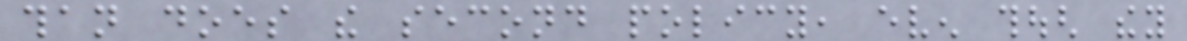than does the second policy, even though they
